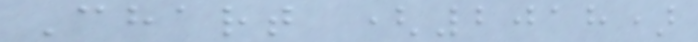Chart (2018)
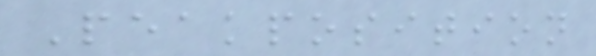Peakposition
